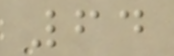64
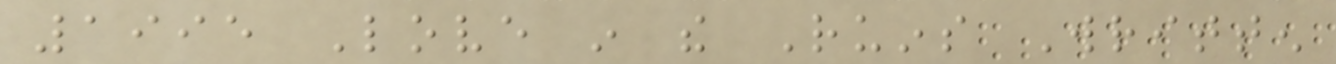1995 Love in the Ruins Written
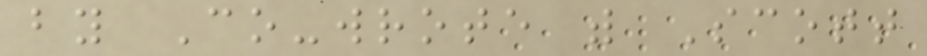by Co-wrote with Scott
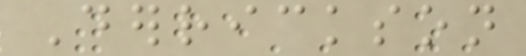Derrickson
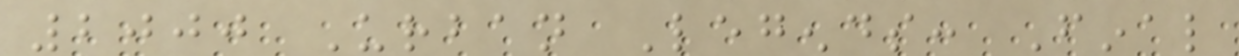2000 Urban Legends: Final
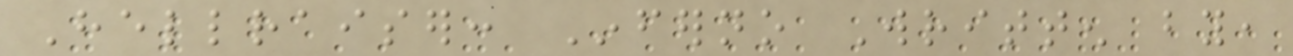Hellraiser: Inferno Written by,
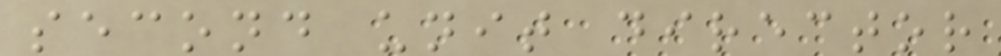second unit director
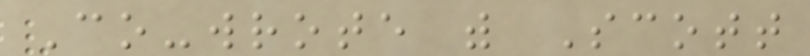Co-wrote with Scott
